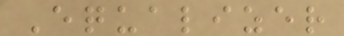Equalizer
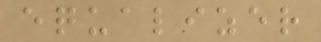equalizer
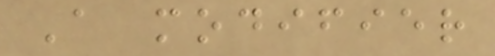A modifier
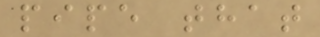pipe that
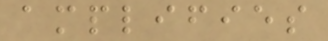amplifies
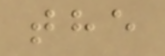the
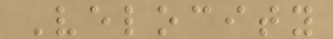Velocity
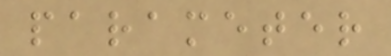parameter
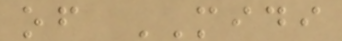of MIDI
